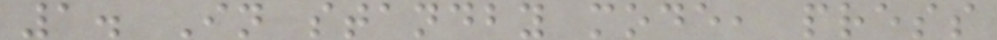1. In standby mode, press
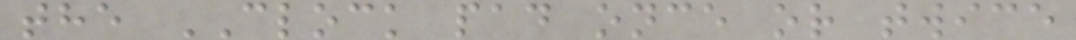the CLOCK pad once or twice
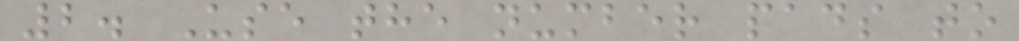2. Use the number pads to
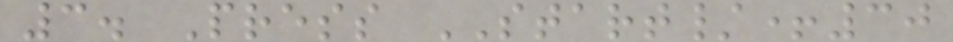3. Press START/+30
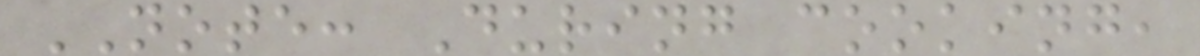NOTE: During cooking,
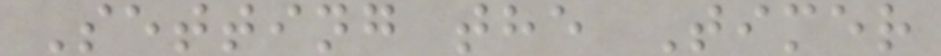Setting the Timer
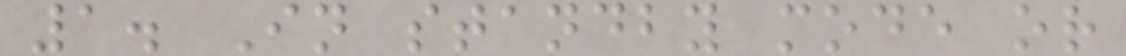1. In standby mode or
